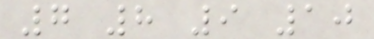7 8 9 10
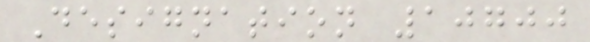Designation 10700
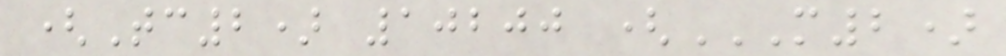(Tc2) 10200 (M2)
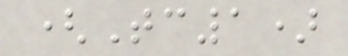(Tc1)
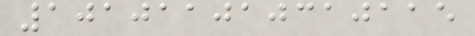101011010310115
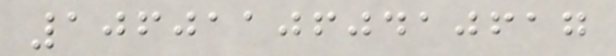106011060410617
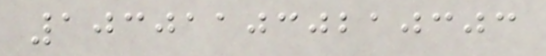103011030210303
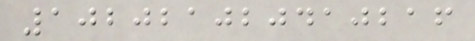102021020410216
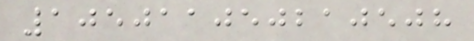105011050210508
